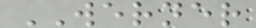WERNER
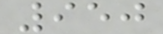950
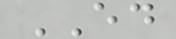ED
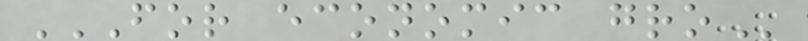FOR ECONOMIC GRO
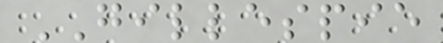GILLESPIE
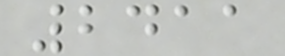2411
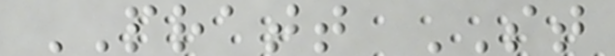PRATT ST
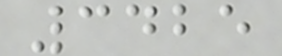3425
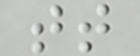tt
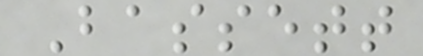Bassett
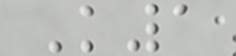K1
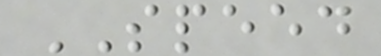SPEED
